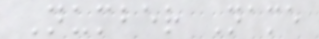Number Name
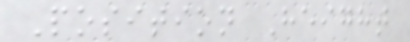Position Height
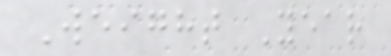Weight Year
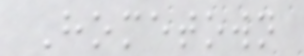Hometown
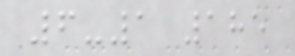6-1 185
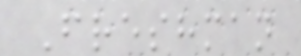Freshman
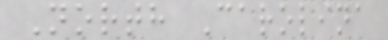North Carolina
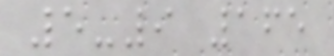5-9 165
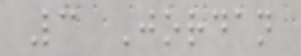3 Jordan
